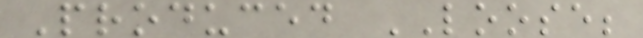Produced LOOSE;
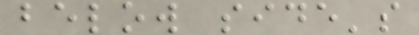below side's
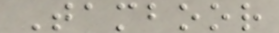Tamboor
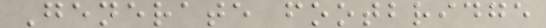Generate footbridge
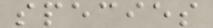species
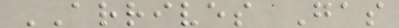ARRIVES Gas
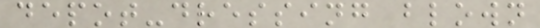depot-dressing blown
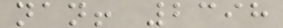nan! 2398
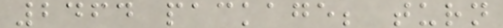2464 package; turn
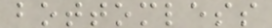bottomless
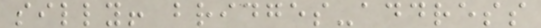silly! bridges-address
